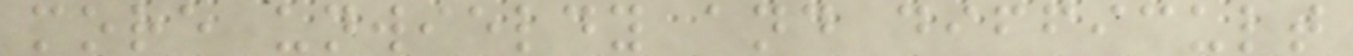more unwieldy and difficult
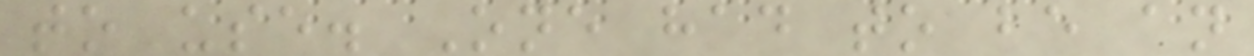to use. One had to be an
